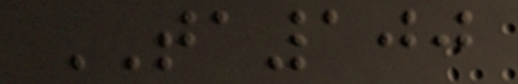TA100
